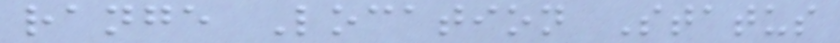range Location Status
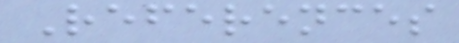References
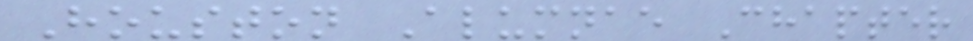Houston Alumnae Chapter
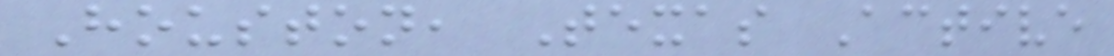Houston, Texas Active
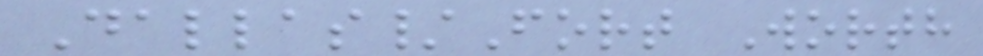Dallas/Fort Worth
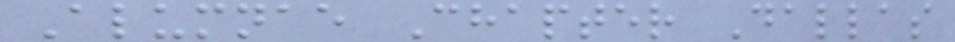Alumnae Chapter Dallas
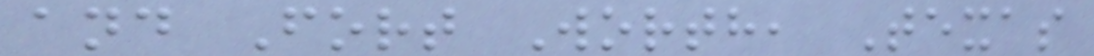and Fort Worth, Texas
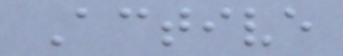Active
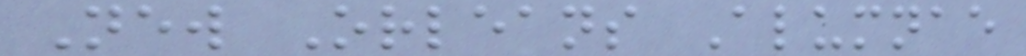New Orleans Alumnae
